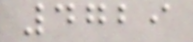4729
